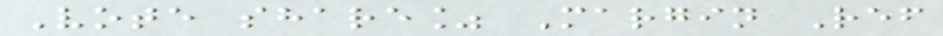Vote share% Margin Ref
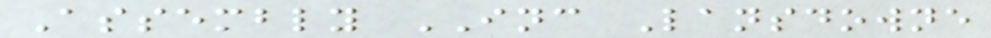Assembly INC Lansdowne
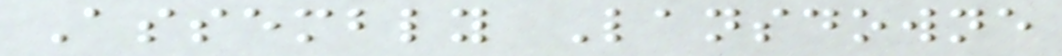Assembly Lansdowne
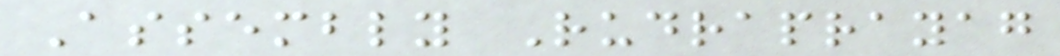Assembly Rudraprayag
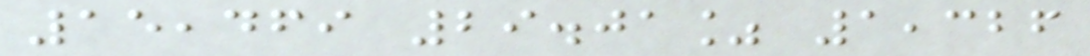15,469 29.01% 1,326
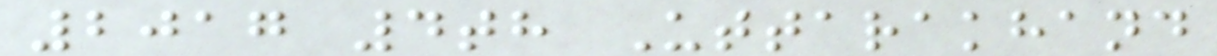2017 4th Uttarakhand
